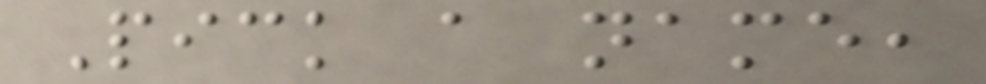Pick a name,
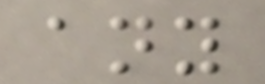any
